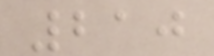210
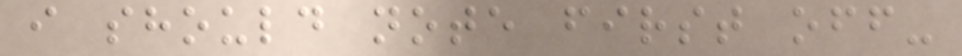i should note first off-
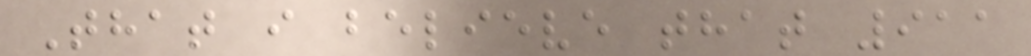That i believe that 911
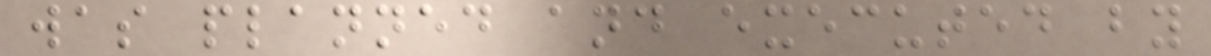was planned and executed by
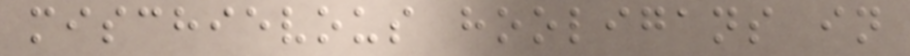mischievous hooligans in
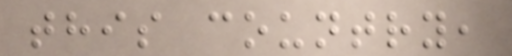this country,
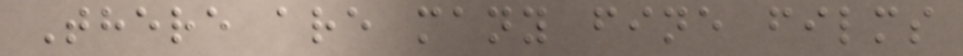There are many fine films
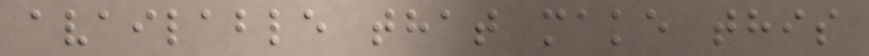available that make this
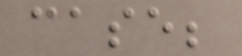case;
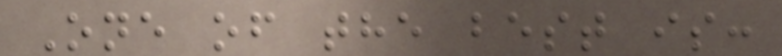One of the best is:
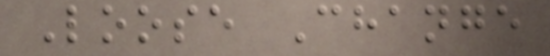Loose Change
